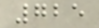725
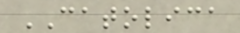CATOLICA
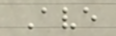Ave
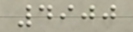4900
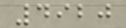4920
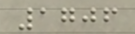1706
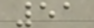51
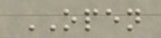OPEN
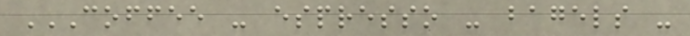COFFEE - ESPRESSO - BAGELS -
